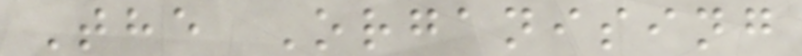The Organising
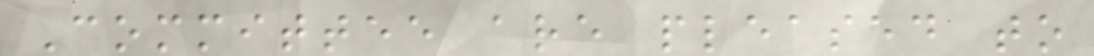Committee are pleased to
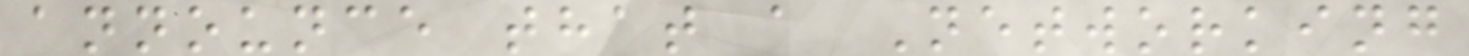announce that a Networking
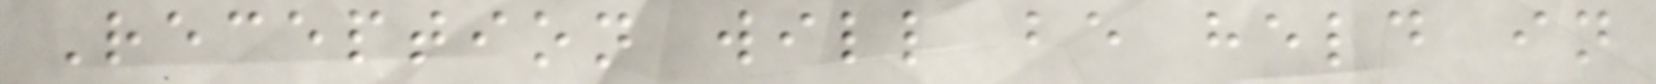Reception will be held in
